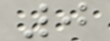0
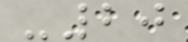-20
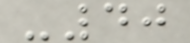-40
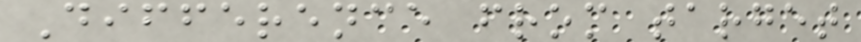Difference from target
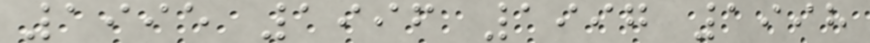1995 1996 1997 1998
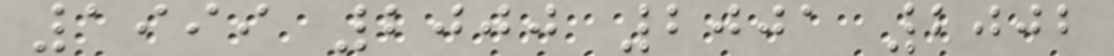1999 2000 2001 2002
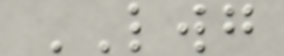LWG
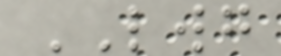LWG
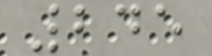245
